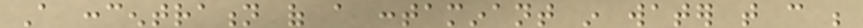A concentration of a contaminant in water that can be
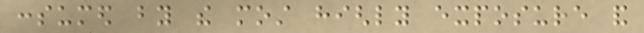consumed by the most highly exposure and
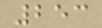253
